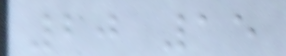20 15
